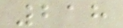218
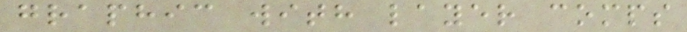graphic with layer comps
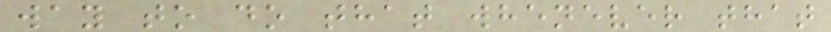way to do that whenever that
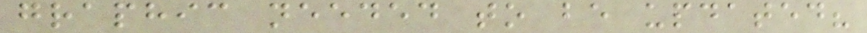graphic needed to be updated?
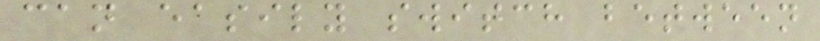can easily switch between
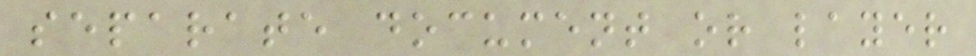separate document or layer
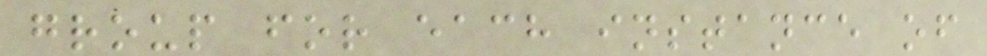group for each instance of
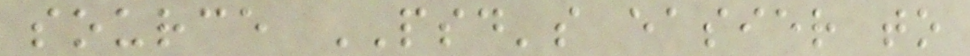source PSD's easier to
